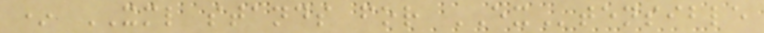* XML stands for EXtensible
